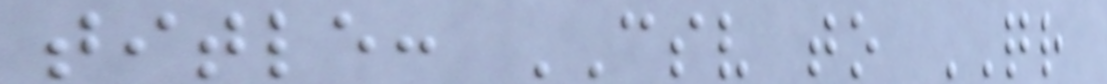title: CSV to QR
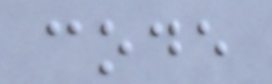code
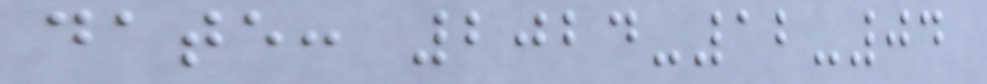date: 2024-12-04
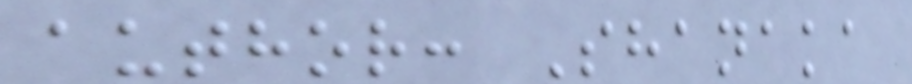author: Shanaka
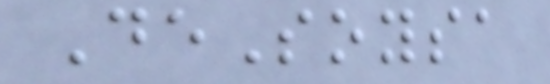DeSoysa
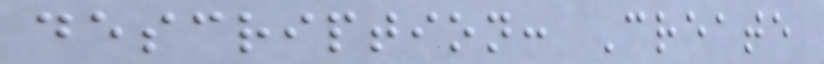description: Create
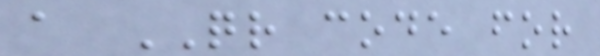a QR code for
